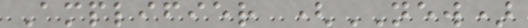Amplifier (NEW)
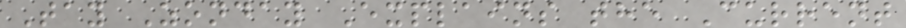Tay Zonday Explains the Current
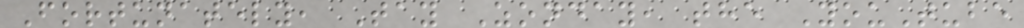Fortunately, Tay Zonday, the YouTube
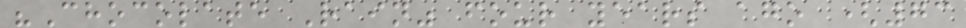"Chocolate Rain" four years ago (73
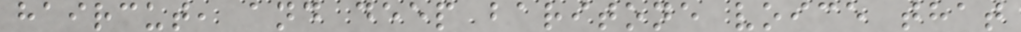haircut, and deep baritone voice that
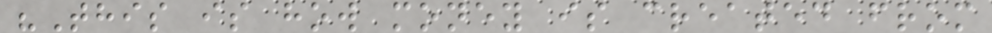"This is how money is created from
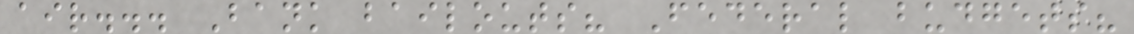air... Bank bailouts? Federal budgets?
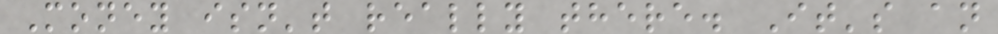Money isn't really there. It's an
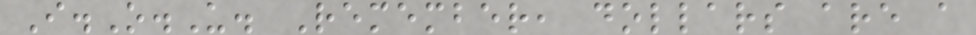I.O.U. Remember, dollars are a
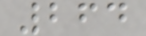264
